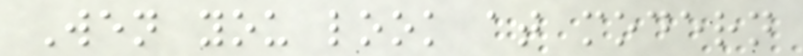Wen you look at modern
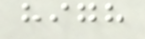high
